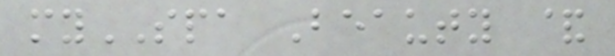mySPA Beauty &
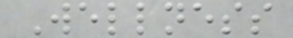Wellness
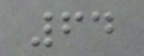64
